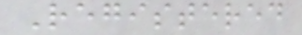Registered
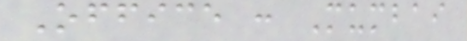Office : Mumbai
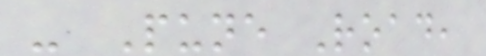- Pune Road,
